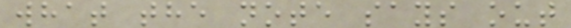what the note says out
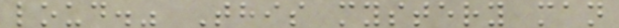loud." This mystery man
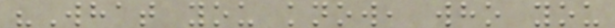"What you know, who you
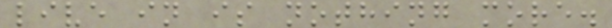live in is nothing more.
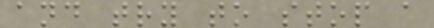and try to stop a
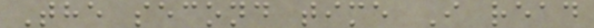The second time I read
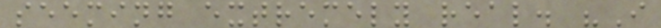seeming extremely real. "I
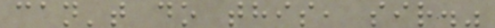can't do this, sir."
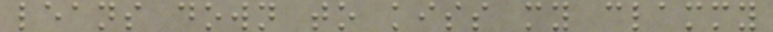leans down to kiss my clammy
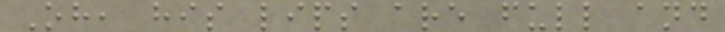Oh, his lips are full and
